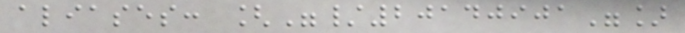aliases: ["/20140901"]
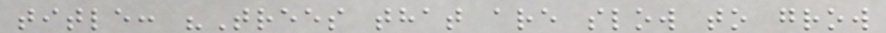title: "Trees that are slow to grow
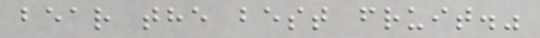bear the best fruit."
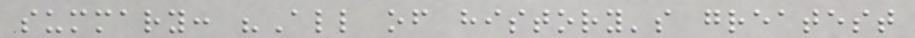summary: "All of history's greatest
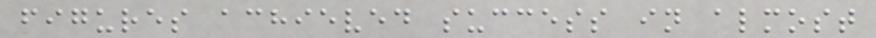figures achieved success in almost
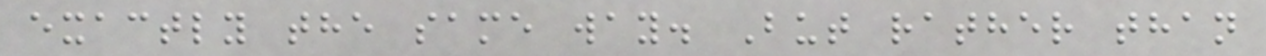exactly the same way. But rather than
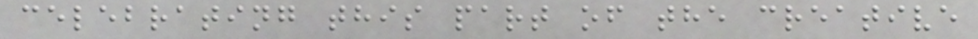celebrating this part of the creative
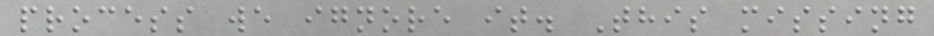process we ignore it. This missing
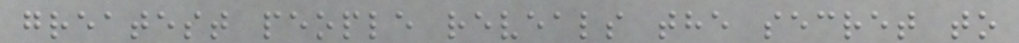greatest people reveals the secret to
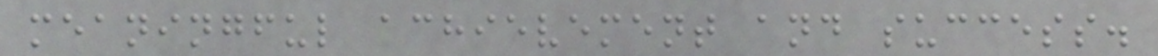meaningful achievement and success.
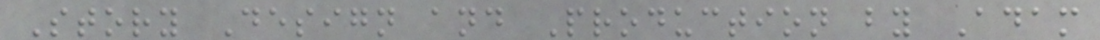Story Design and Production by Adam
